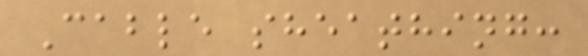Cable sheathing:
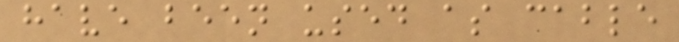have been used as cable
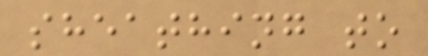sheathing to
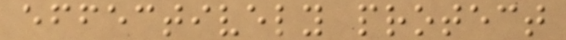effectively protect
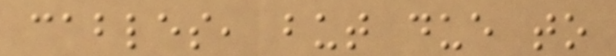cables, but due to
